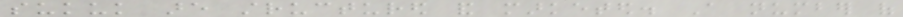sukuk are structured and marketed. A number of
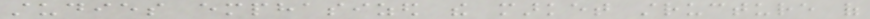studies emphasized the market structure of
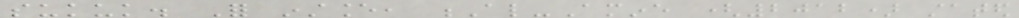sukuk. For instance, Al-Amine (2012) stated
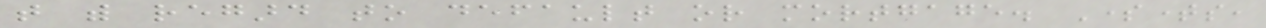that with regard to default or mortgage. Sometimes,
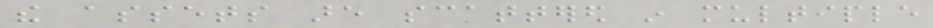the assets are scattered in multiple
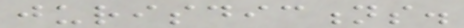jurisdictions.
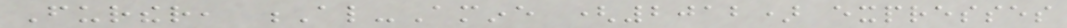Further, Al-Amine (2012) expresses
